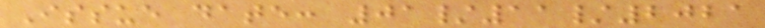Issue date: 01/11/2021
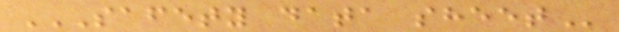SAFETY DATA SHEET
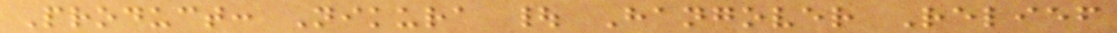Product: Nikura | Hangover Relief
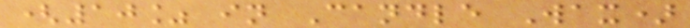(10% in Candle Wax)
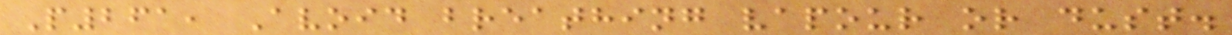P261, Avoid breathing vapour or dust.
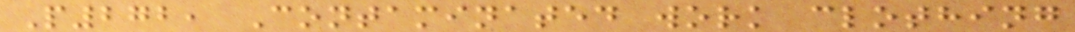P272, Contaminated work clothing
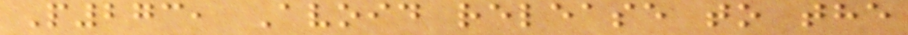P273, Avoid release to the
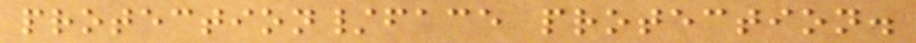protection/face protection.
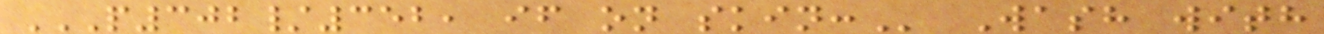P302/352, IF ON SKIN: Wash with
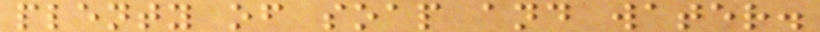plenty of soap and water.
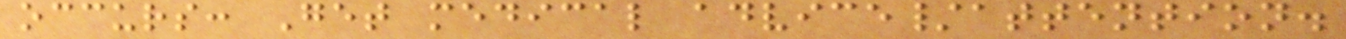occurs: Get medical advice/attention.
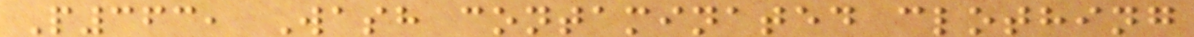P363, Wash contaminated clothing
